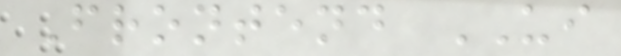Frontend UI
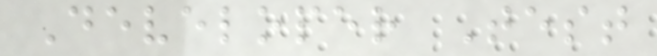Developer Test
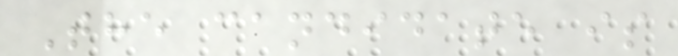The candidate is
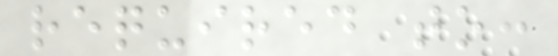required to:
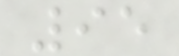95
